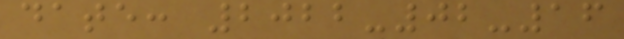date: 2022-02-16
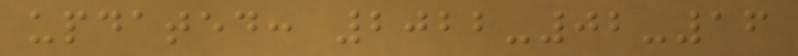updated: 2022-02-16
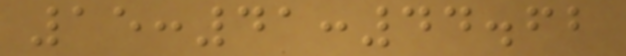15:41:44.62
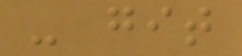- git
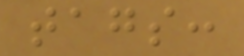tags:
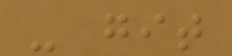- git
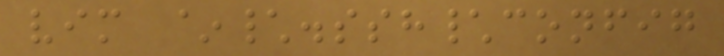vim ~\.ssh\config
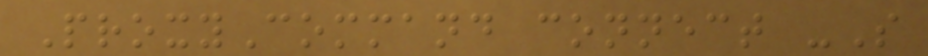ProxyCommand connect -S
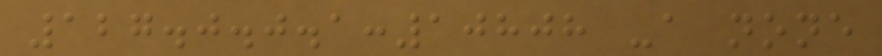127.0.0.1:10808 -a none
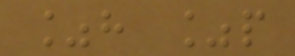%h %p
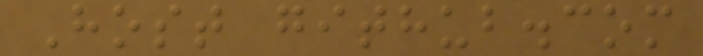Host github.com
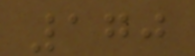170
